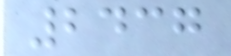2437
